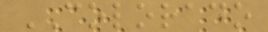COLORADO
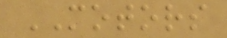MOTORS
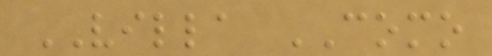VILLA COMO
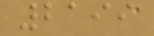2199
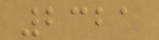2321
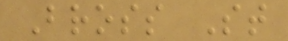Bross St
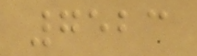7523
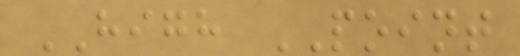HIGH POINT
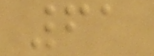61
